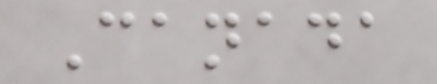Canada
